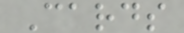Cards
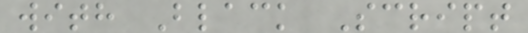with Black Script
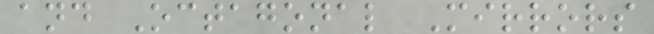and Octagonal Mirrors
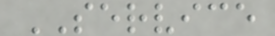SERVICE
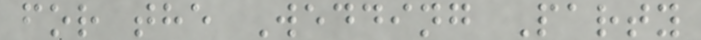for the Wedding Party
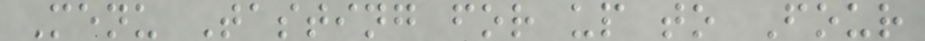Menu Tasting for up to Four
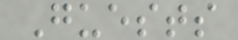Guests
